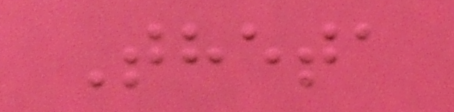Theta
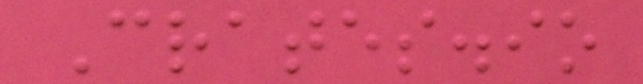Crates.io
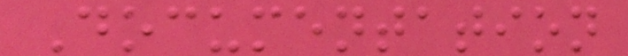Documentation
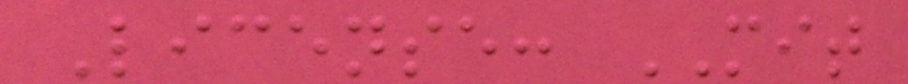License: MIT
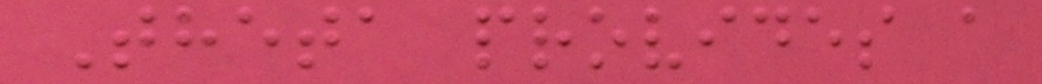Theta provides a
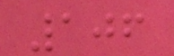106
